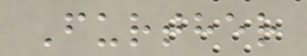Further
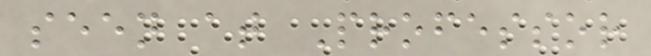seen at Professor
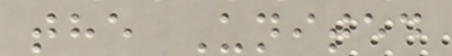the United
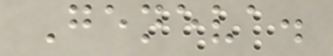Geneva.
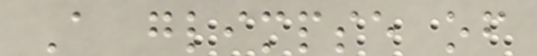A glimpse of
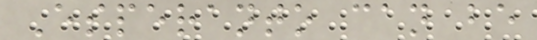Esperanto can be
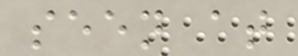seen at
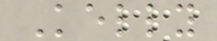Kelly
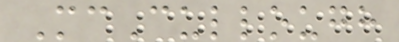McCullough
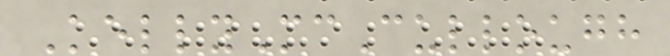KellyMcCullough
